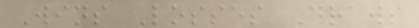Wins Losses Draws
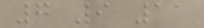7 9 11
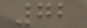72
